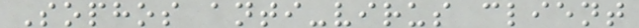Sophos anti-virus client
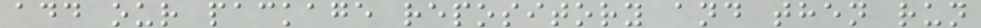add our package repository and then run
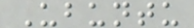Ubuntu
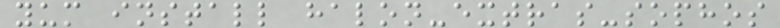yum install halon-extras-sophos
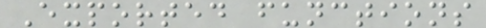Exported functions
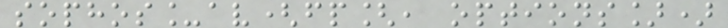sophos_av(fp[, options])
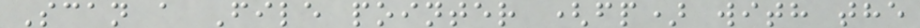Scan a File pointer (fp) with the
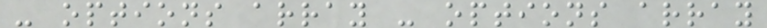- options array - options array
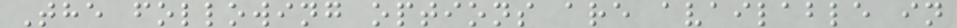The following options are available in
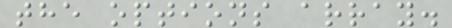the options array.
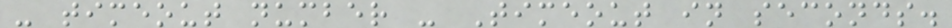- timeout number - Timeout in seconds.
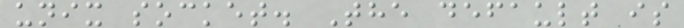unix socket. The default is
